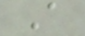A
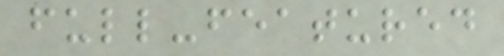full-featured
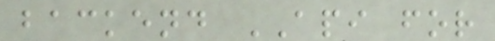backend API for
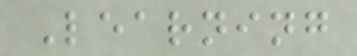Learning
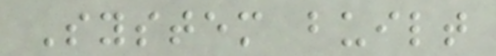System built
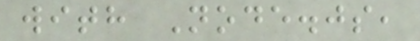with Node.js,
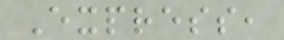Express,
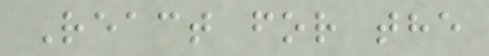React for the
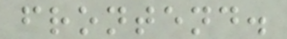frontend.
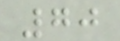70
